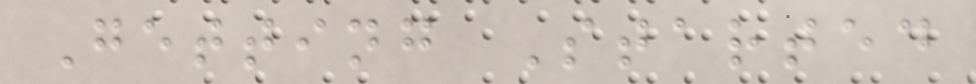Getting Started
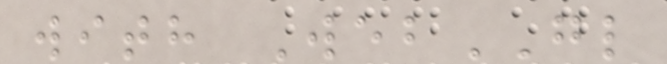with WebGL
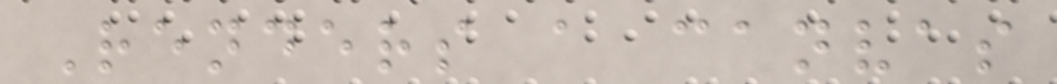Renders a canvas
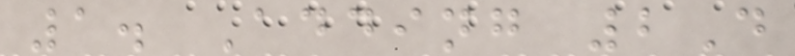1. Adding 2D
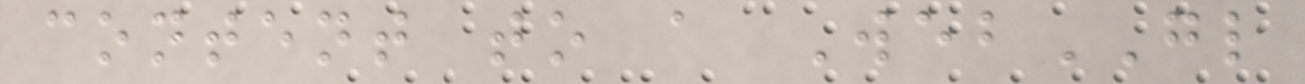content to a WebGL
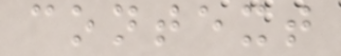context
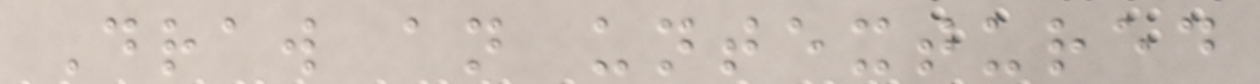Draw an untextured
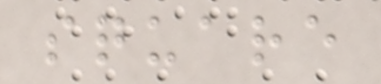square
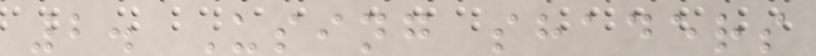2. Using shaders
